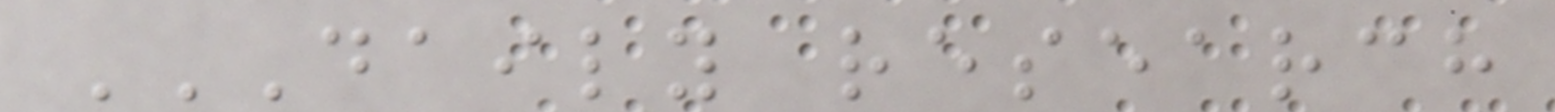DAILY RESEARCH
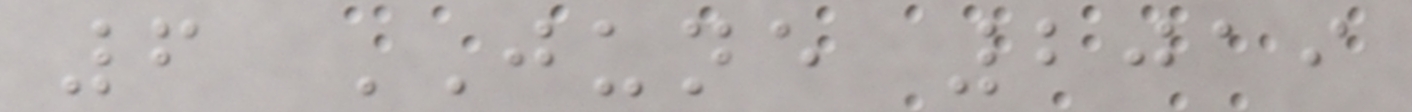6 JUNE 2019
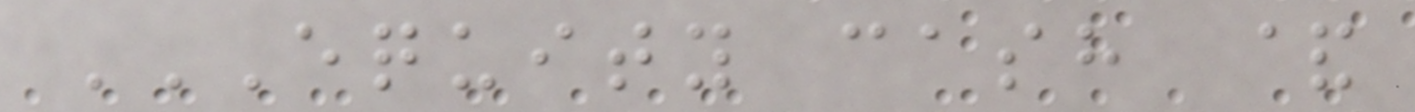EQUITY CASH &
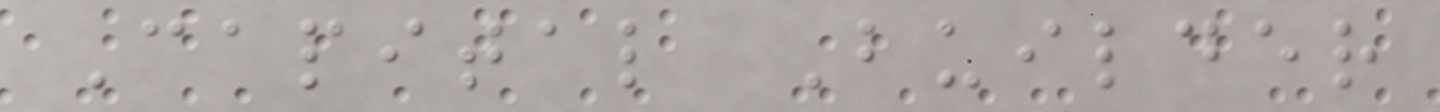Capital Builder
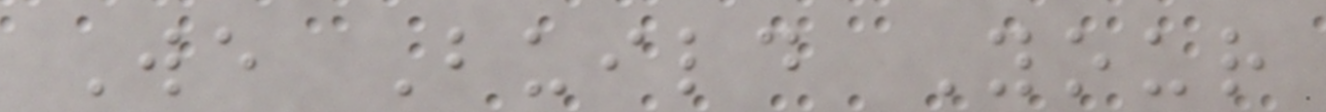We Build Your
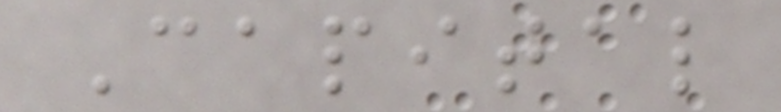Capital
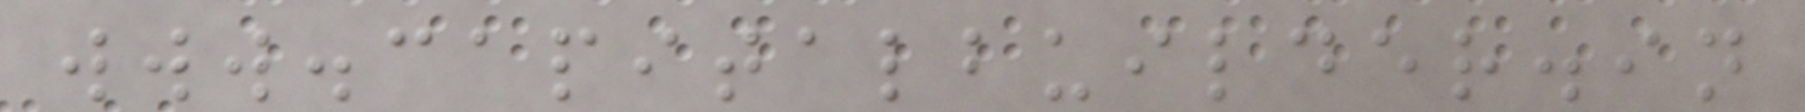www.capitalbuilder.in
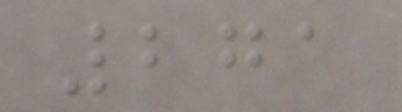271
